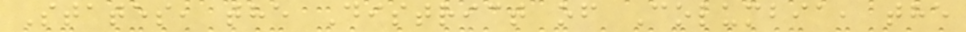States, the District of Columbia, the
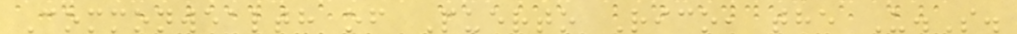Commonwealth of Puerto Rico, the U.S.
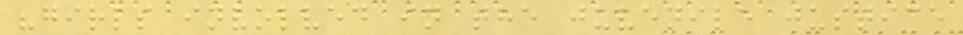"girls involved in the juvenile justice
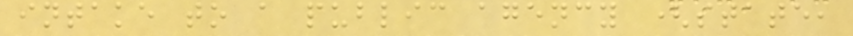intake to a public agency (state,
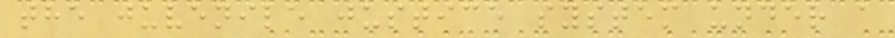the juvenile justice system under a
